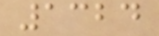1324
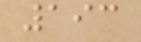193
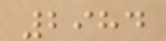2984
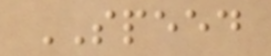SPEED
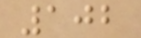102
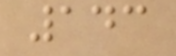143
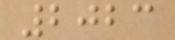2023
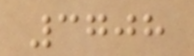3708
